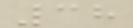38
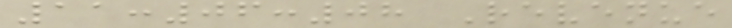11:06:08 Revenue
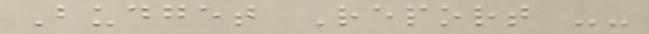Budget Report --
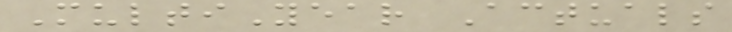MultiYear Actuals
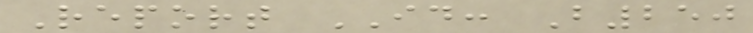Report ID: B250
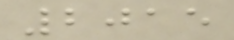2015
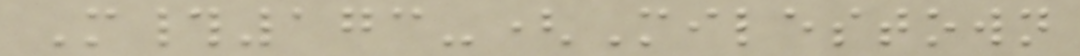M#173-(Milestown
